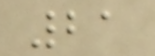21
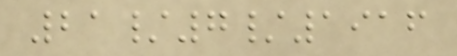21/7/1916
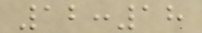12:18
